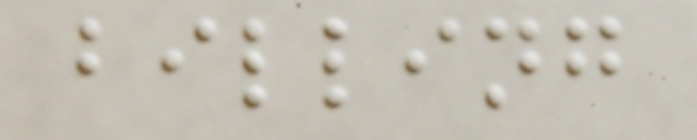billing
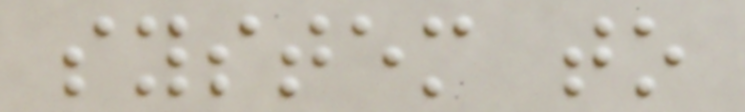system to
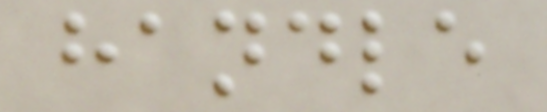handle
